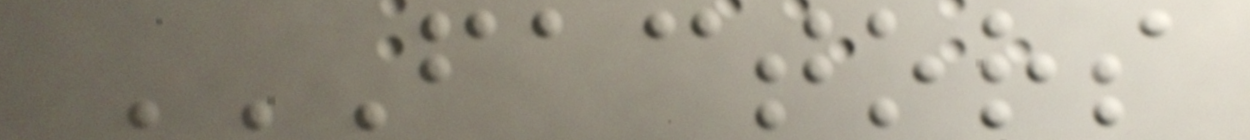FACTORS
